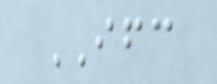IFC
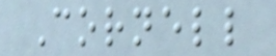Cornell
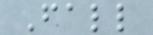Fall
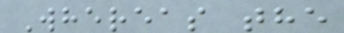Whereas the
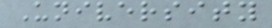University
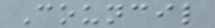Council
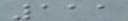111
